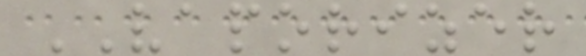VAPORIZER
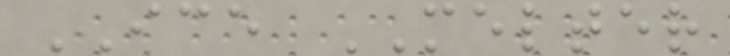ICE MELTER
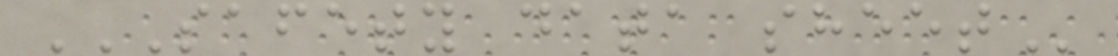SAFETY DATA SHEET
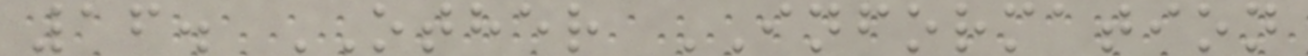16. OTHER INFORMATION
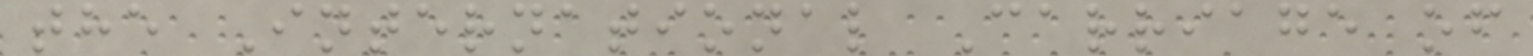the International Carriage of
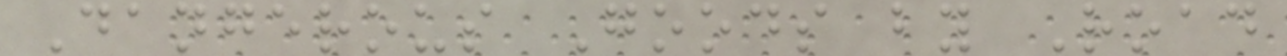Dangerous Goods by Road
